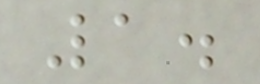1.
